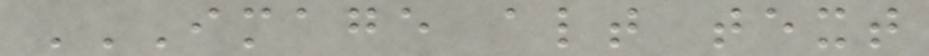IMAGE ALT TEXT
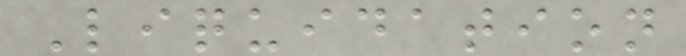Liquidation
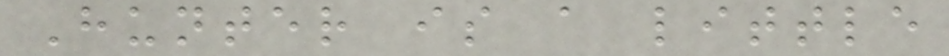Hunter is a little
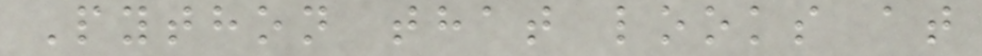Python that looks at
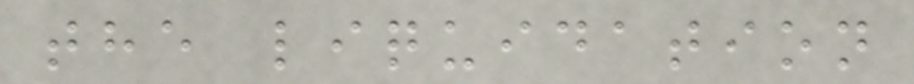the liquidation
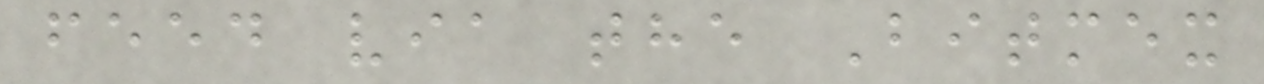feed via the Bitmex
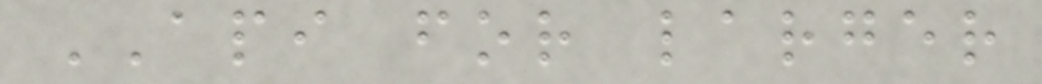API for larger
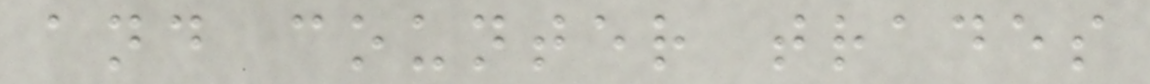and counter trades
